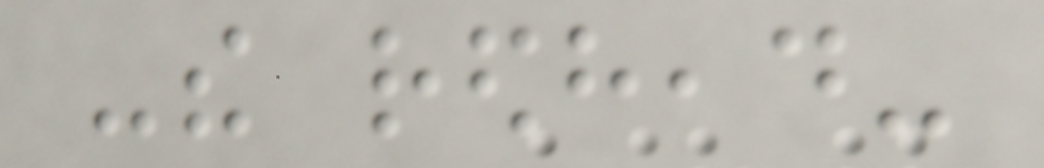-the redhead-
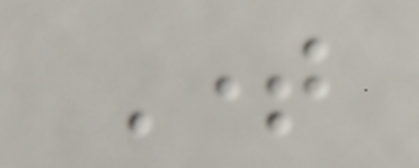Time
